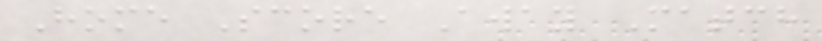Home Score Away Match
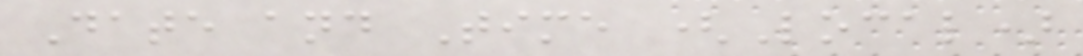Date and Time (Local)
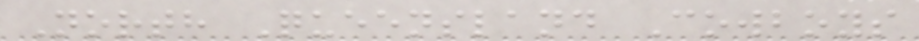North Queensland Cowboys
